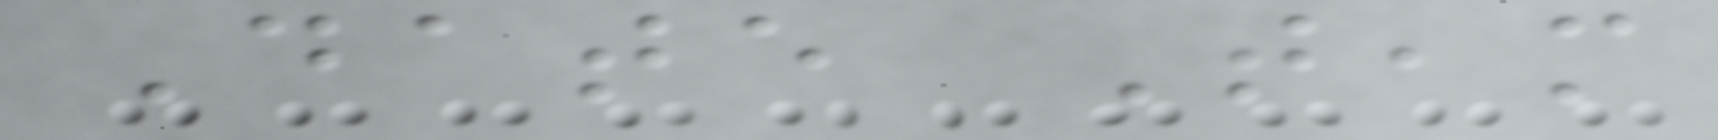Date Team
